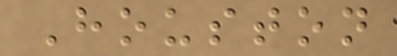Houston
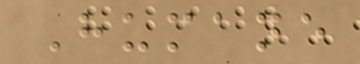Humane
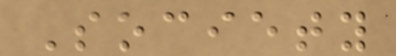Society
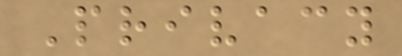Privacy
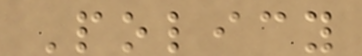Policy
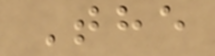The
